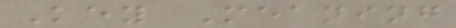Key Meaning
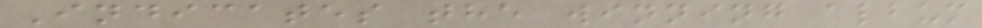Indicates the winning album
